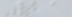11
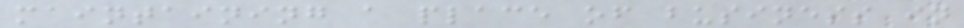maintaining a place of business in
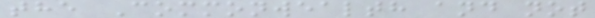the Commonwealth and not
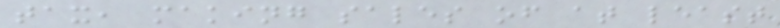tax, making sales of at least
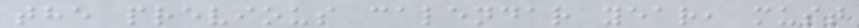the previous calendar year, must
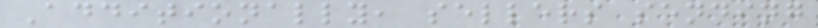Additionally, sellers sending
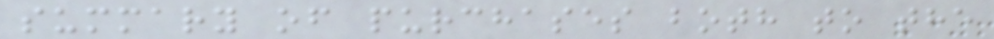summary of purchases both to the
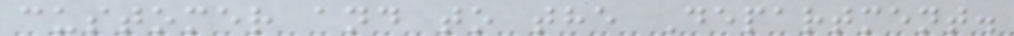customer and to the Department.
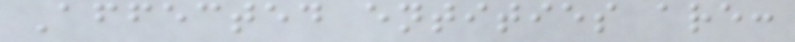Affected entities are:
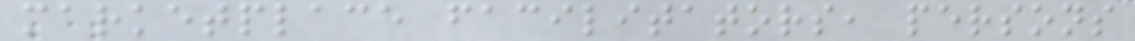marketplace facilitators, persons
